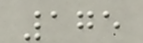175
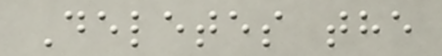Deletes the
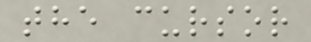the cursor
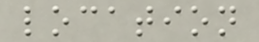location
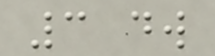3 dw
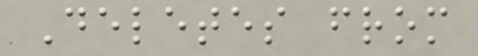Deletes from
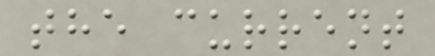the current
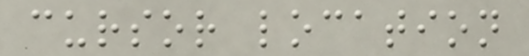cursor location
